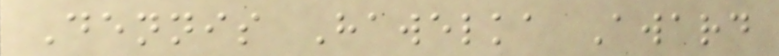Dennis Hawelka Award
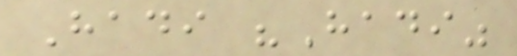Hadi "Hadi"
